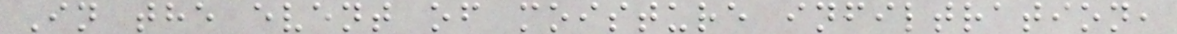In the event of moisture infiltration,
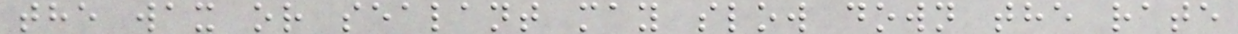the wax or sealant may slow down the rate
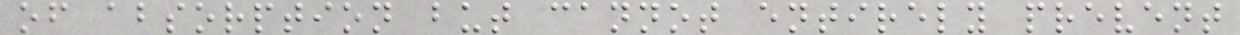of absorption but cannot entirely prevent
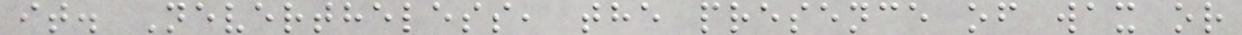it. Nevertheless, the presence of wax or
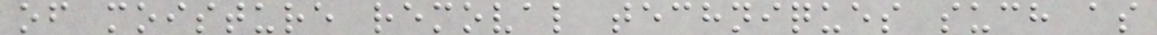of moisture removal techniques such as
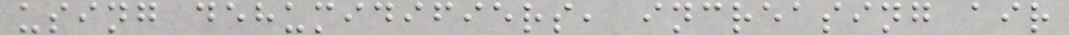using dehumidifiers, increasing air
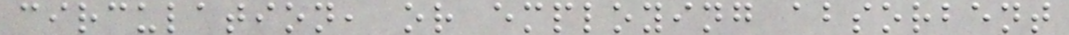circulation, or employing absorbent
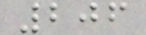206
